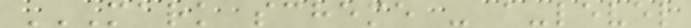MARK SCHEME - A-LEVEL
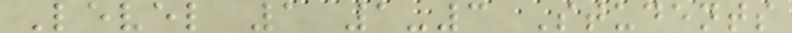Level 1 1-3 Students
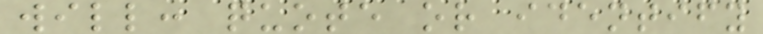will: quote or identify
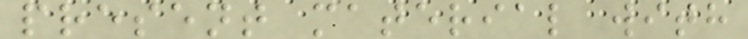present material with
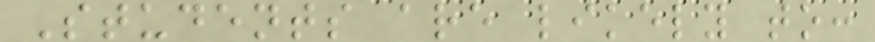Students are likely to:
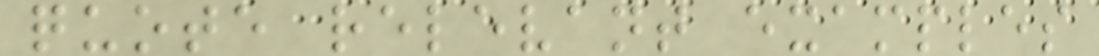quote relevant examples
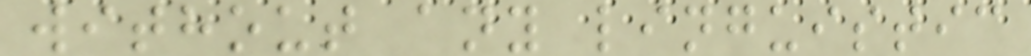without any linguistic
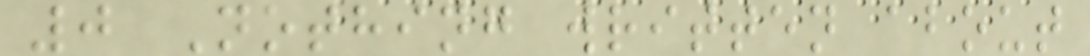0 Nothing written about
